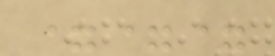===
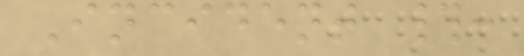Incident #:
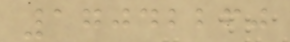17042260
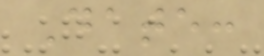Date:
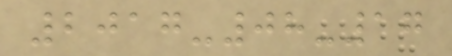2017-08-17
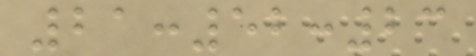21:52:23
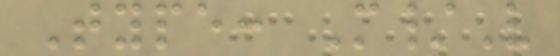Type: M/V
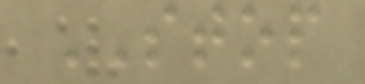STOP
